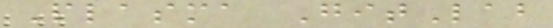Plasma GitLab
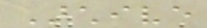Archive
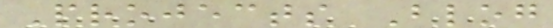Projects Blog
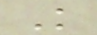Knowledge
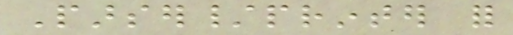Parser/printer for
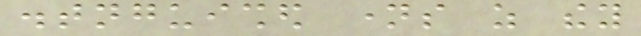distnguished names as they
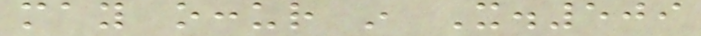may occur in X.509
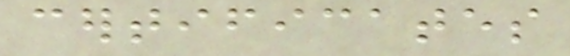certificates
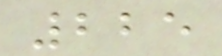225
